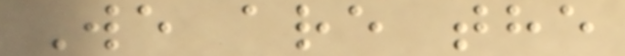We are the
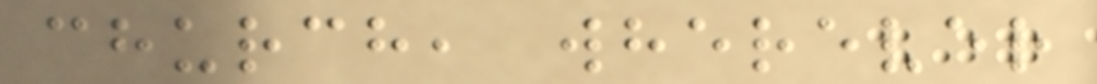church, wherever
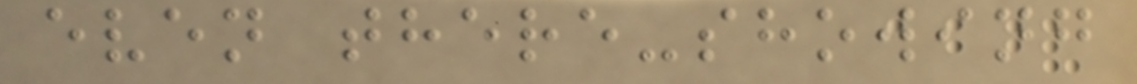even there-showing
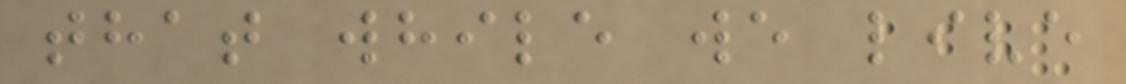that while we live
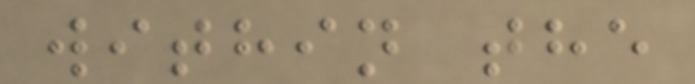within the
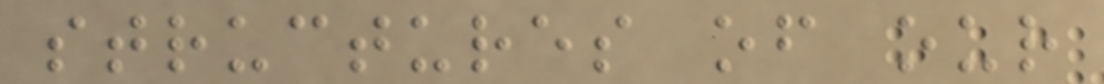structures of our
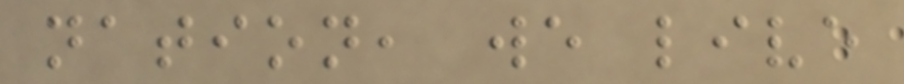nation, we live
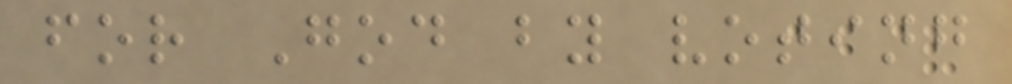for God by voting
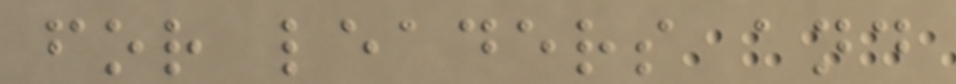for leaders and
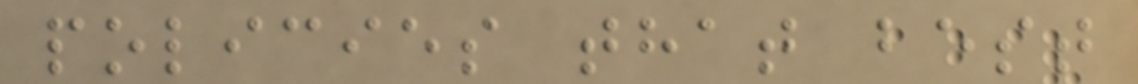policies that best
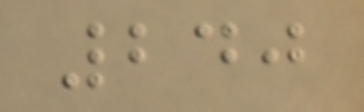240
